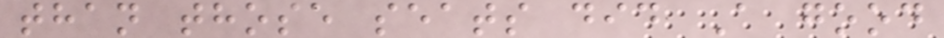than those seats did A good
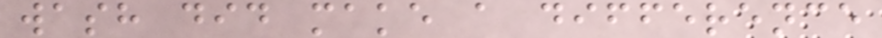wash did make a difference
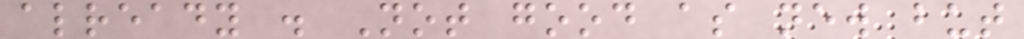already . Not good as new but
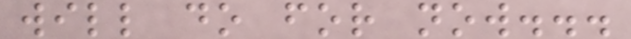will do for now...
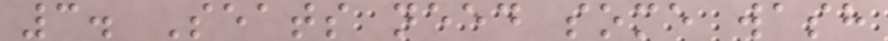3. Seats need some wash
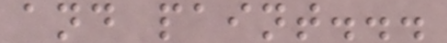and paint...
